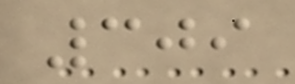309
